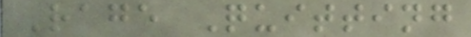Rage Quitting
